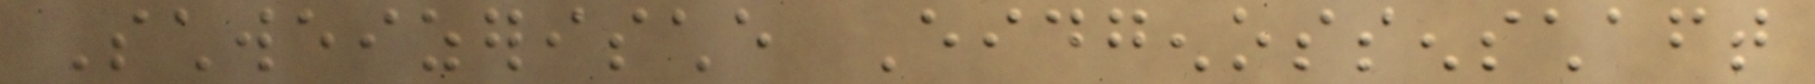Schweizerische Eidgenossenschaft
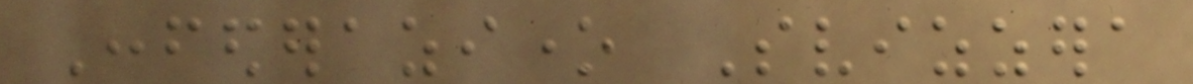Confederazione Svizzera
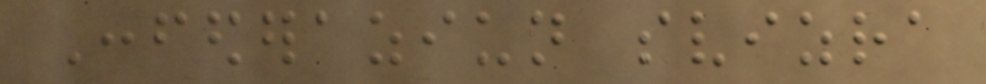Confederaziun svizra
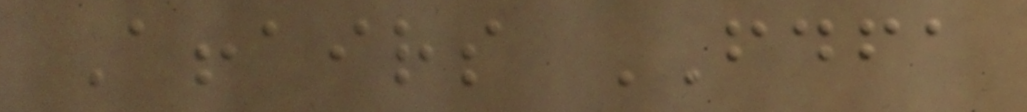Affairs FDFA
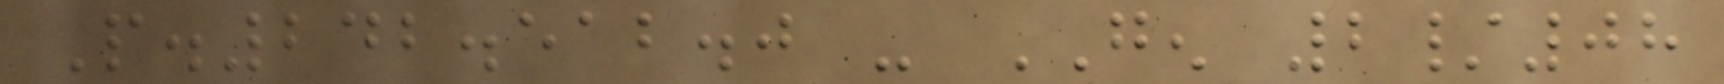P.242.512.0 - GEN 2/08
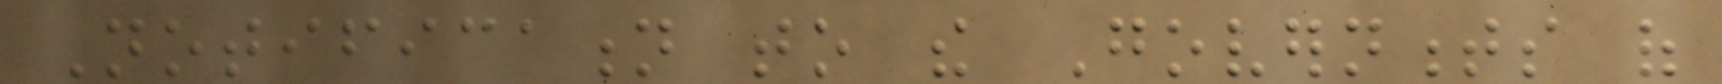Notification to the Governments of
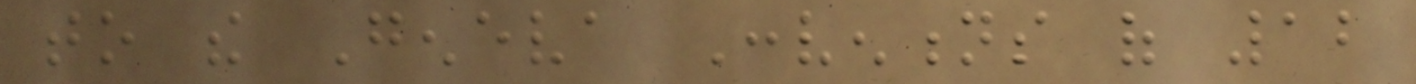to the Geneva Conventions of 12
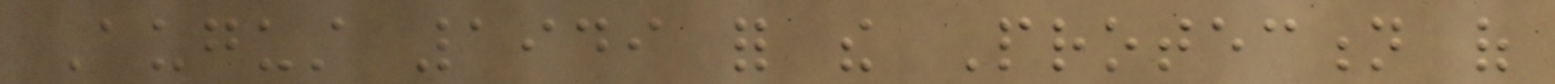August 1949 for the Protection of
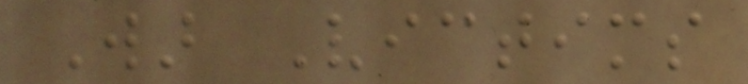War Victims
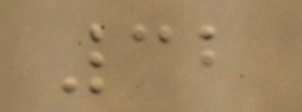32
